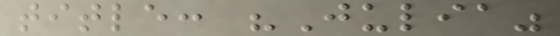title: "Julia"
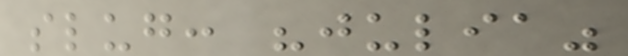slug: "julia"
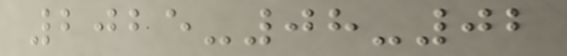2025-08-02
